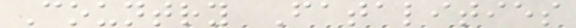Country Fatalities
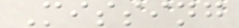Missing
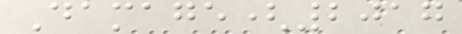Damage(2017
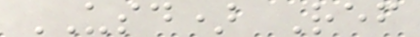USD) Ref
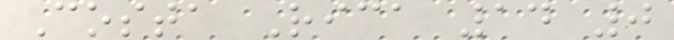Costa Rica 14 0
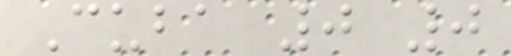Cuba 0 0
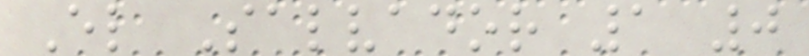El Salvador 1 0
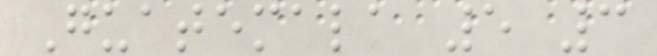Guatemala 5 3
